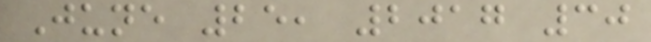June 25, 2017 30
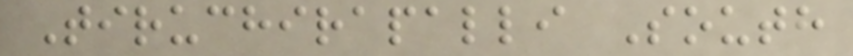Tiruchirapalli South
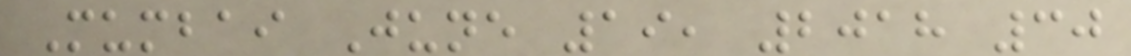Mumbai June 19, 2018 30
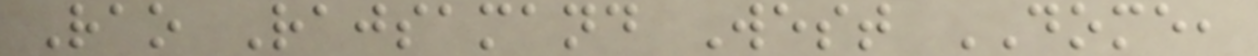Rao Rajsamand West DOME,
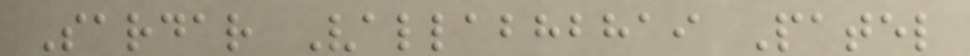Sardar Vallabhbhai Patel
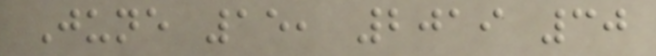June 15, 2019 30
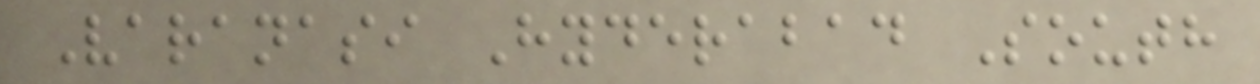Varanasi Hyderabad South
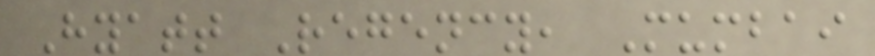Hyatt Regency, Mumbai
